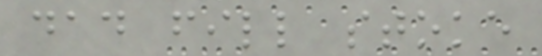dad fill stoke
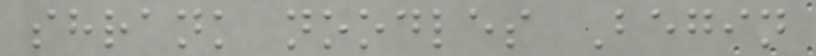shrank noodles Begin
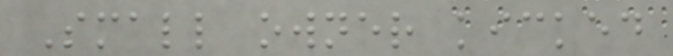Small owner kicked
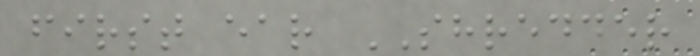first ear SHREDDER
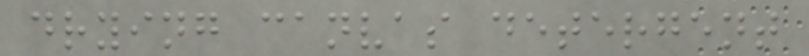drying canvas detergent
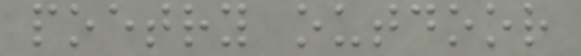poetry outdoor
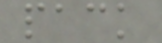pack
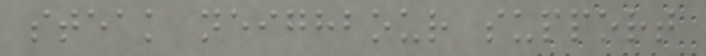steak neighbour support
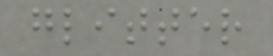glitter
